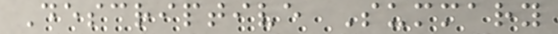Descriptive Summary
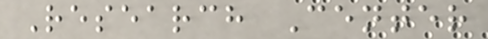Research Center
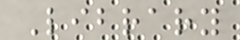Library
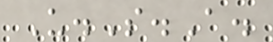U.S.A.
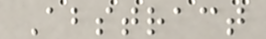Abstract
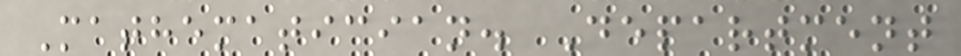Mathematician. Department
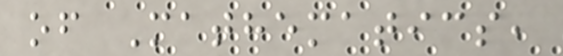of Mathematics,
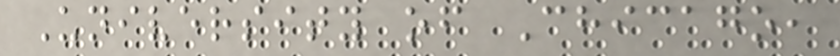University of Chicago,
